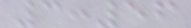3:56
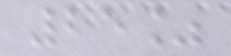25%
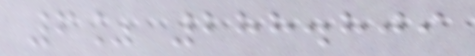6% 288.809
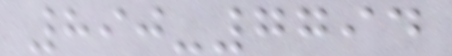890-7794
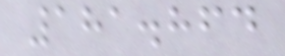181.864
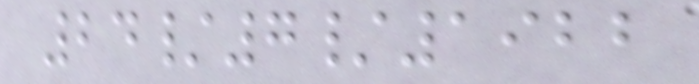24/7/1922
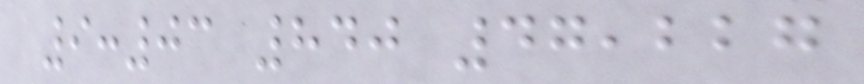9:03 840 47,227
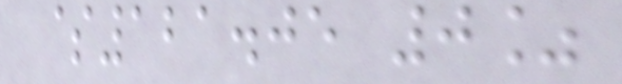$121.05 0%
